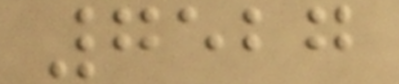7527
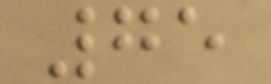75
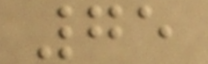75
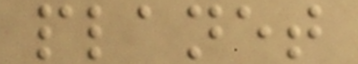planet
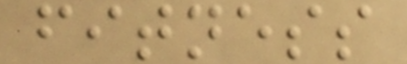fitness
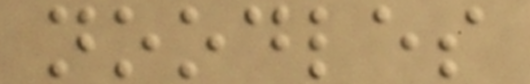noodles
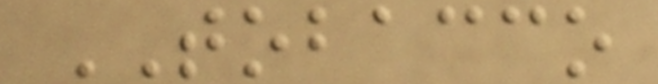TOBACCO
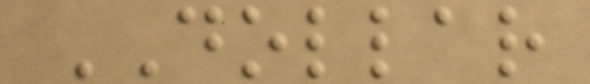DOLLAR
